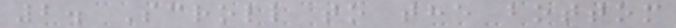2. Scroll to the bottom
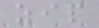zip
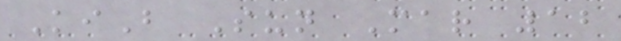KiB Sun Mar 12
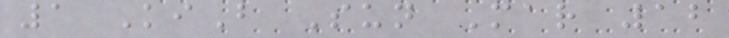1 KiB Sun Mar 12
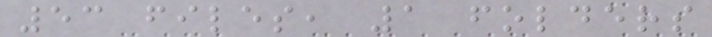53 files, 1 folders
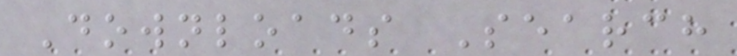Downloads Search
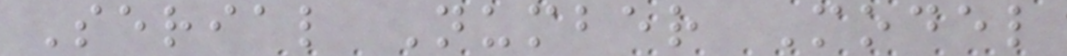Serial Number Model
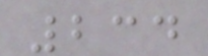234
